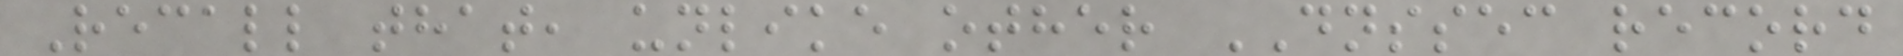Recall that, unlike other DNSSEC record
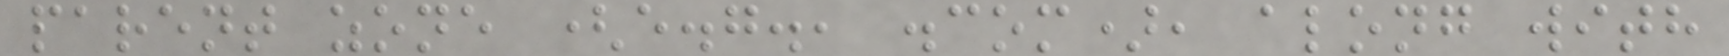parent zone (e.g., .com), along with
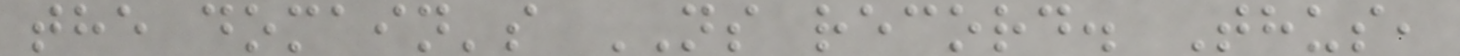the domain's NS record. Thus,
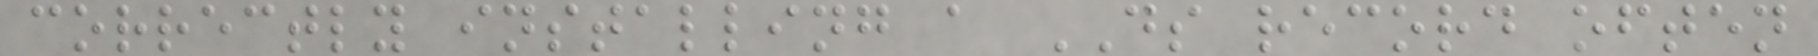correctly installing a DS record often
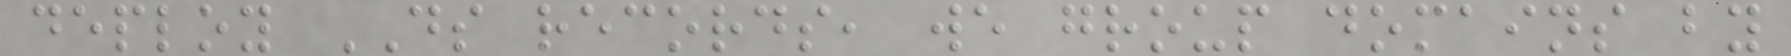deploy DS records, we group domains by
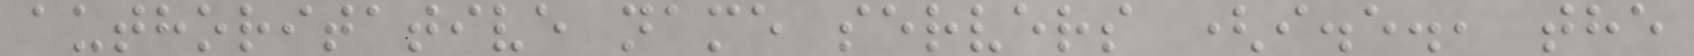authoritative name servers (i.e., the
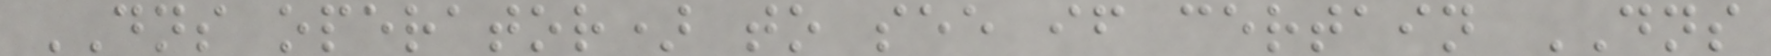DNS operator) to see if certain DNS
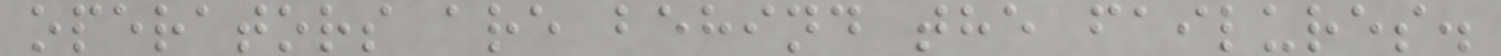operators are behind the failures.
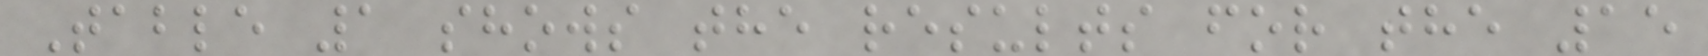Table 1 shows the results for the 15
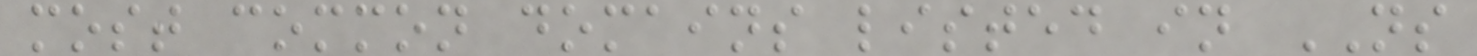most common domains listed in NS
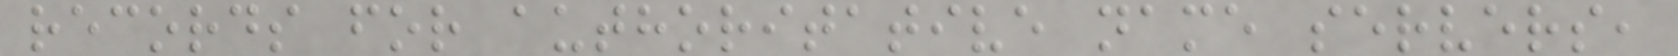records for authoritative name servers,
